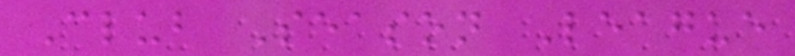Club Season League
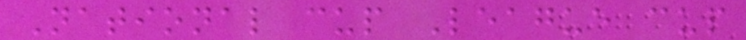National cup League cup
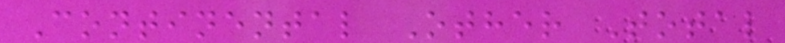Continental Other Total
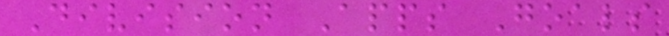Division Apps Goals
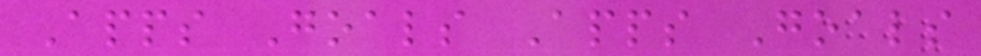Apps Goals Apps Goals
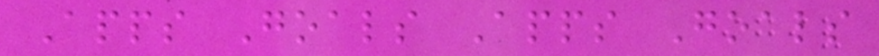Apps Goals Apps Goals
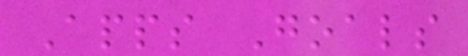Apps Goals
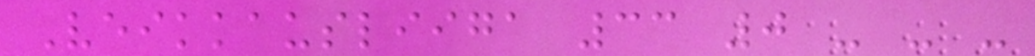Veikkausliiga 33 0 - - -
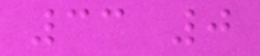33 0
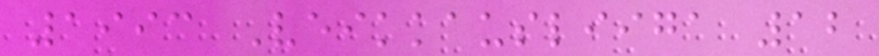1993 Veikkausliiga 12
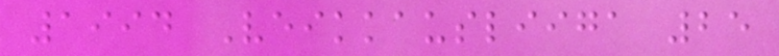1994 Veikkausliiga 25
